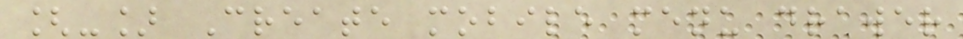[-] Create mobile menu drawer
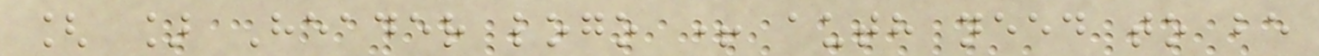[ ] Header logo + auth need to be
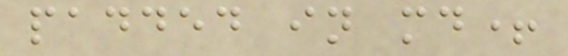padded in md+
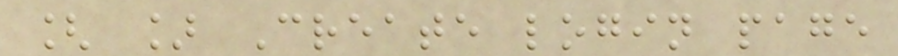[ ] Create login page
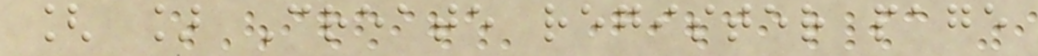[ ] Create register page
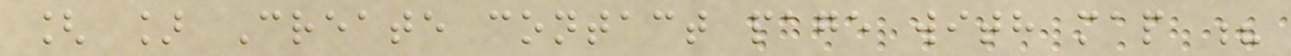[ ] Create contact page with map ?
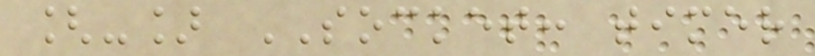[-] SOCKET: timer
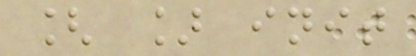[ ] init
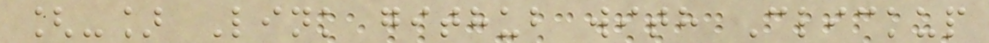[-] Link github with Clickup
